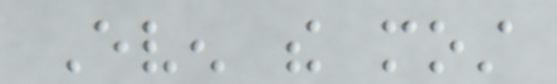Even the most
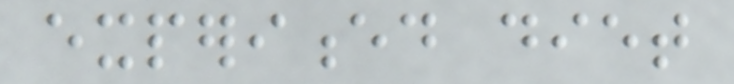experienced diet
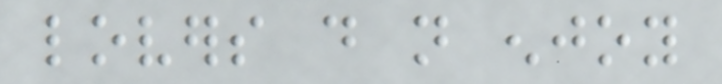lovers do not enjoy
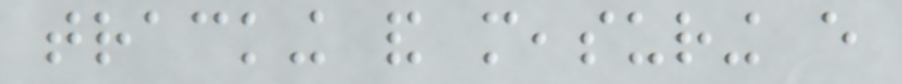tracking and measuring every
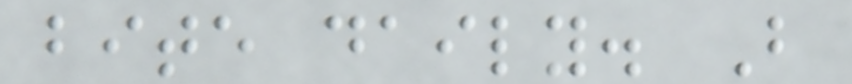bite daily. But
